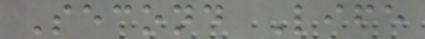Second Life
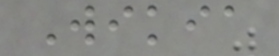Wikia
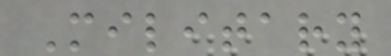Military
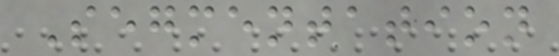Segmentation
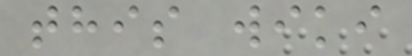this wiki
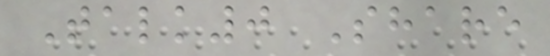Talk0 Share
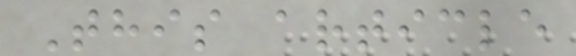This article
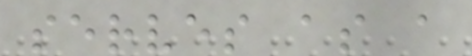serves as a
